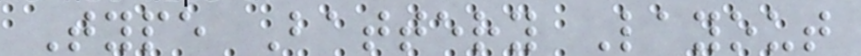Type Battery Layout
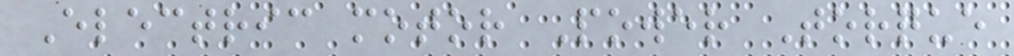Electric motor Power Torque
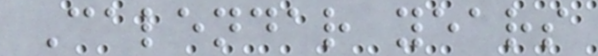Calendar years
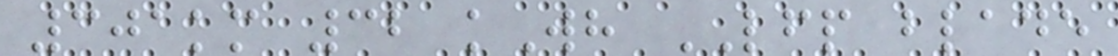301km 32 kWh LFP blade
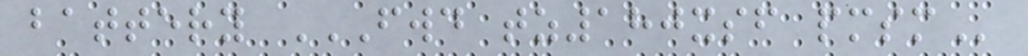battery FWD TZ180XSF PMSM
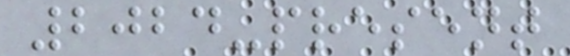2024-present
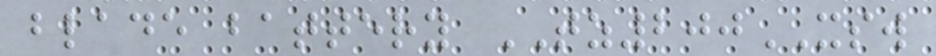blade battery TZ200XSW
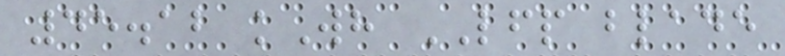45.12 kWh LFP blade
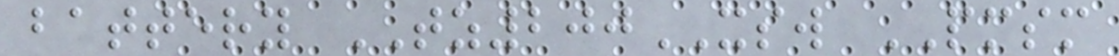battery TZ200XSW PMSM
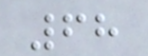68
